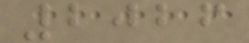2026
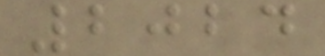2024
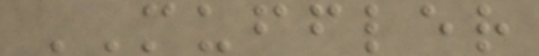MUFFLER
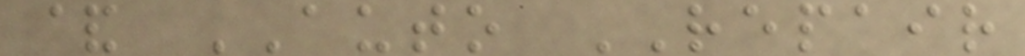& AUTO REPAIR
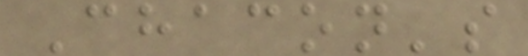Chacon's
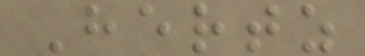Hertz
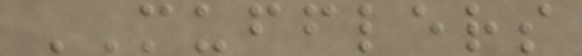MUFFLERS
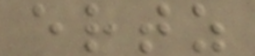ertz
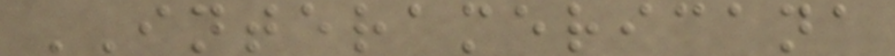INTERAMERICANA
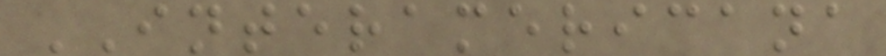INTERAMERICANA
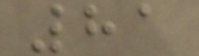81
